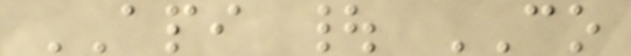API | CO
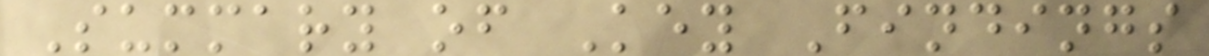Summary of Key Findings
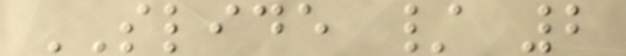SLIDE / 2
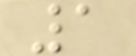1
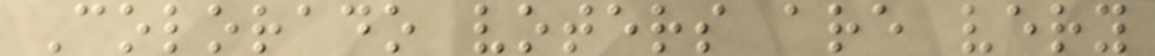Colorado voters are very
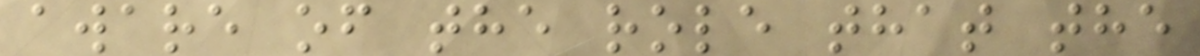aware of the role that the
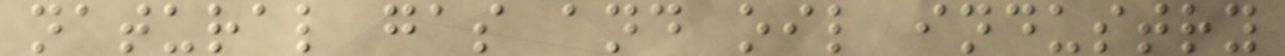natural gas and oil industry
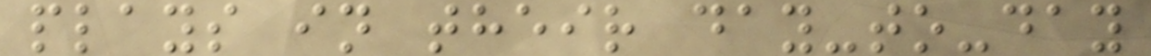plays in their day-to-day
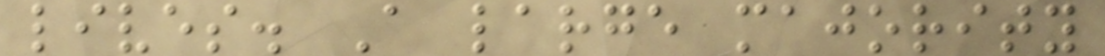lives. A large majority
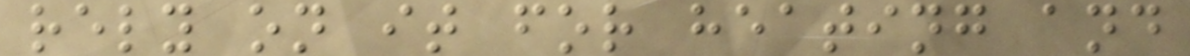rely on it for heating and
